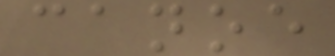canoe
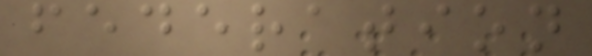federation
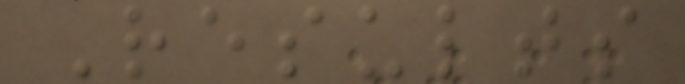Results
